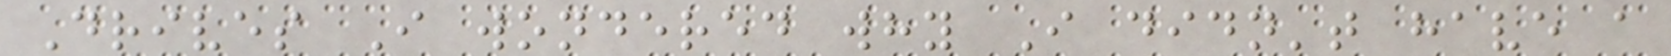Drives I wondered why I didn't have a
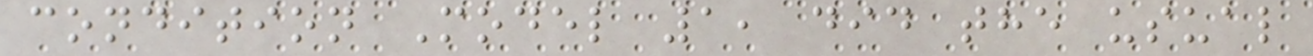condition Model 1, did the usual
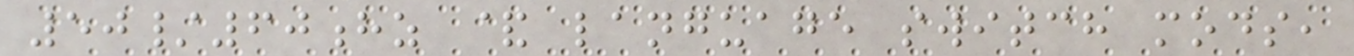50/60hz & language switch mods,
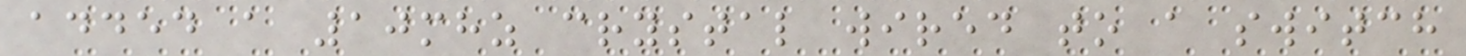added a 10mhz crystal wired to a switch
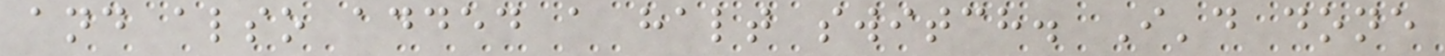and also added a halt switch. I'd done
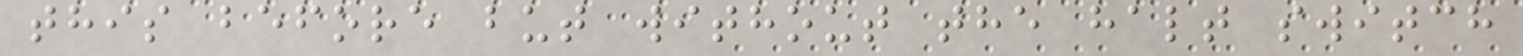this before but without the halt switch
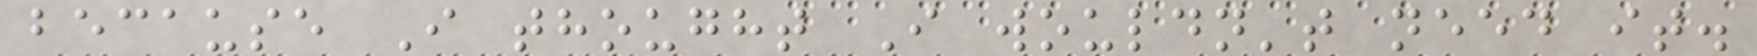because I thought I wouldn't need it.
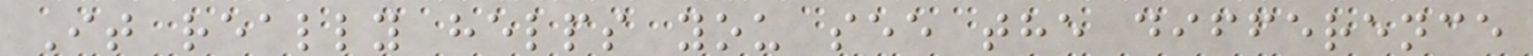It really helps you see the difference
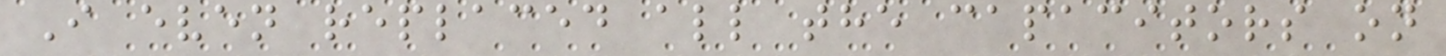I even replaced all the capacitors on
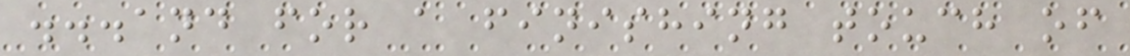...and for a finishing touch of
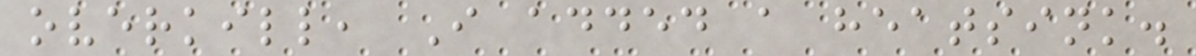overkill, I added a heatsink.
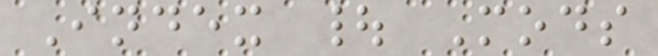Index | Mods
